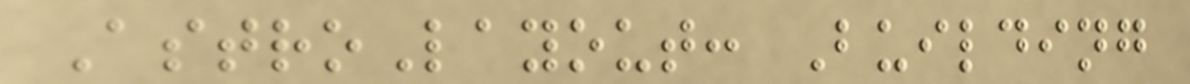AstroLayout: Building
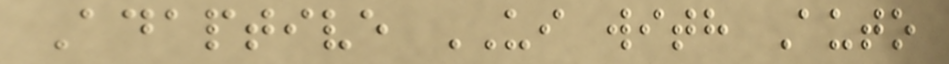Adaptive UI with Auto
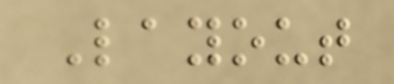Layout
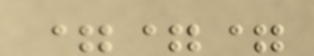===
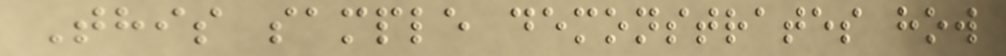This sample demonstrates how
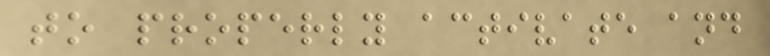to properly activate and
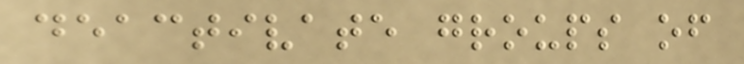deactivate groups of
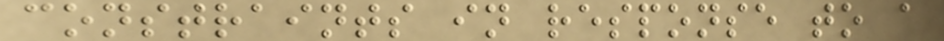constraints in response to a
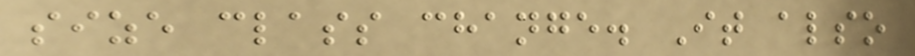size class change. It also
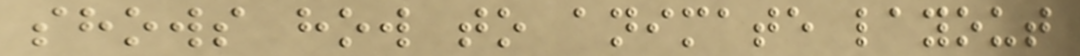shows how to animate layout
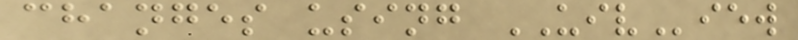changes using UIView
